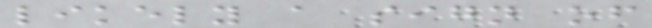likely a sign of
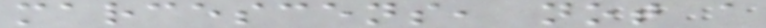marcescens, not a
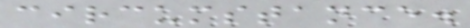circumstance.
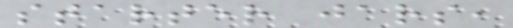starter jars,
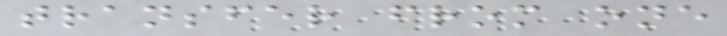transfer from one
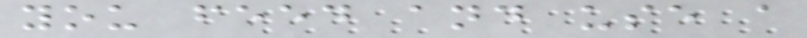you feed and use a
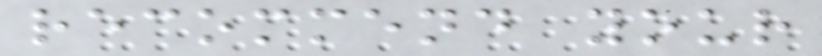recommend your
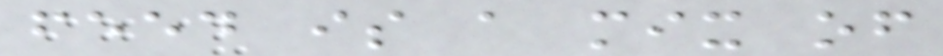feed is a mix of
